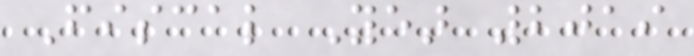Fiscal Year 2019
